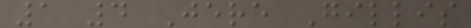1 4 Jere Gillis
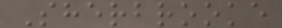Sherbrooke
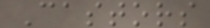Castors
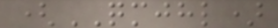(QMJHL)
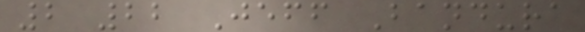2 22 Jeff Bandura
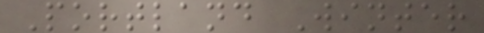Portland Winter
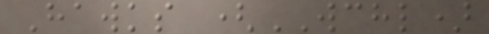Hawks (WCHL)
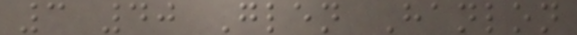3 40 Glen Hanlon
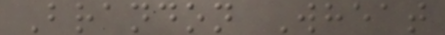Brandon Wheat
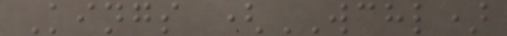Kings (WCHL)
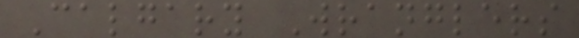Calgary Wranglers
